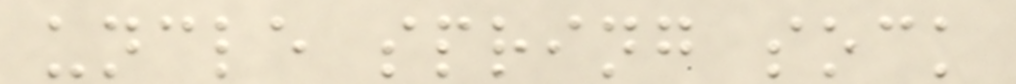uncle spring sock
